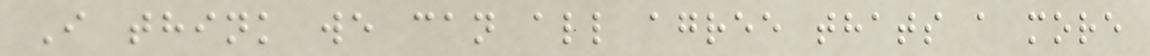I think we can all agree thats a more
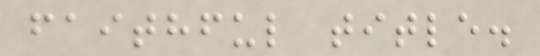faithful title.
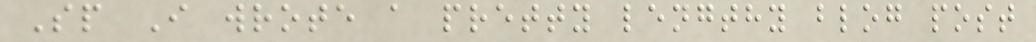Sp I wrote a pretty lengthy blog post
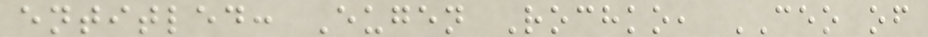entitled: Eugen Rochko, CEO of
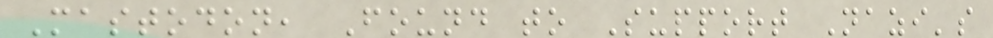Mastodon, Found to Support Nazi's
